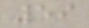59
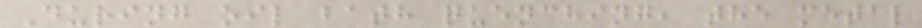During oil bath quenching, the metal
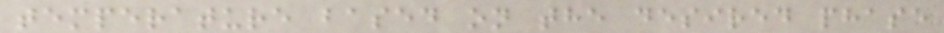temperature based on the desired phase
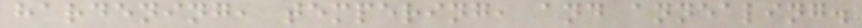hardening, tempering, and annealing.
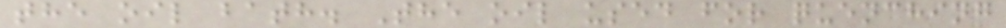the oil bath. The oil used for quenching
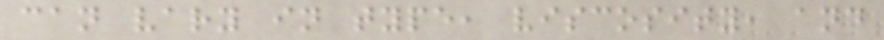can vary in type, viscosity, and
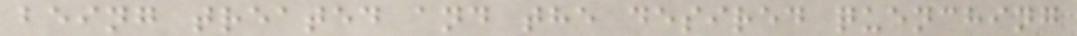being treated and the desired quenching
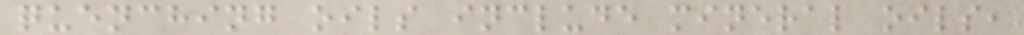quenching oils include mineral oils,
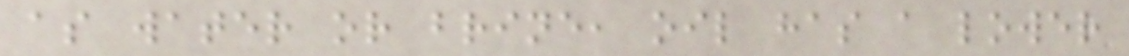as water or brine, oil has a lower
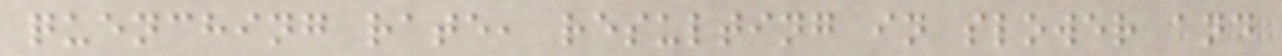quenching rate, resulting in slower and
